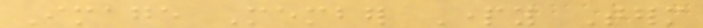Image Member Party Term
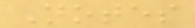Notes
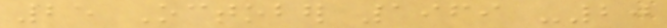25 October 1969 -20
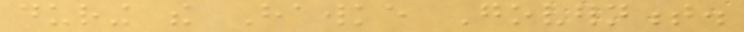during the Hawke Government.
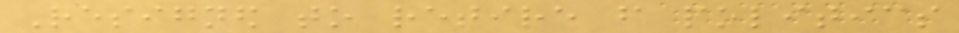Resigned to retire from politics
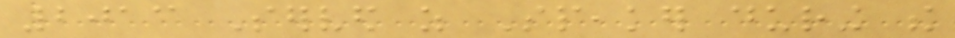2013 Served as Speaker during the
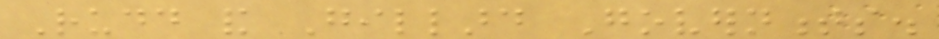Rudd and Gillard Governments.
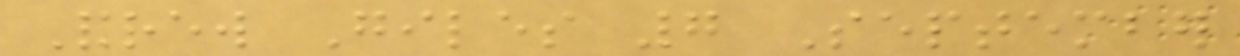Andrew Giles 7 September
